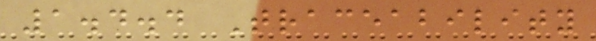1.4.4 Traceability
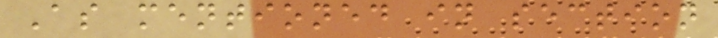As mentioned in section
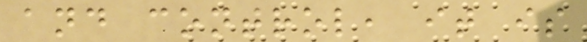and control, it is
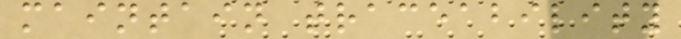maintain traceability
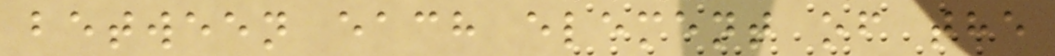between each element of the
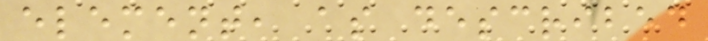element, as described
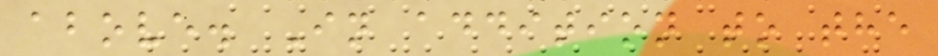above. In addition to the
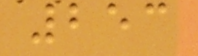253
